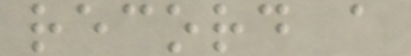record a
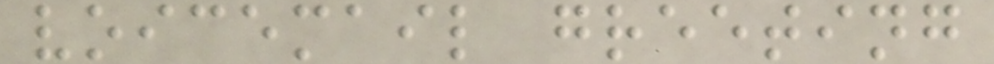voicemail greeting
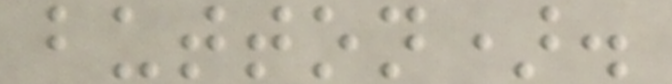button).
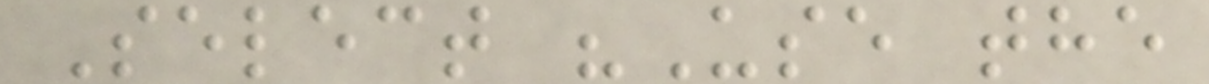Select "Use the
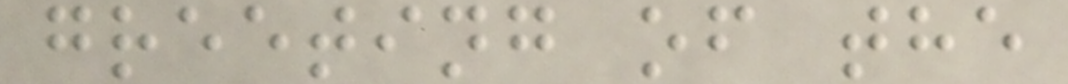greeting of the
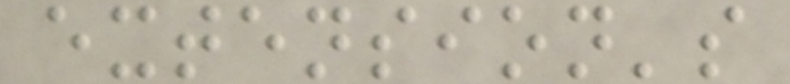extension's
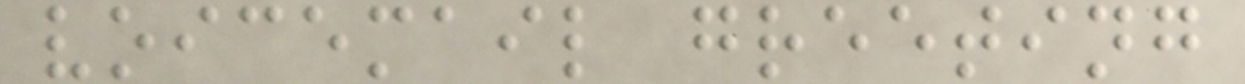voicemail greeting
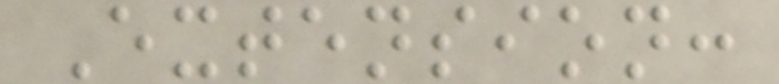Extension:
